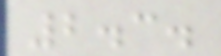2.3.
